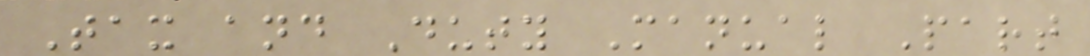Tax and Duty Manual Part
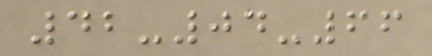42-04-66
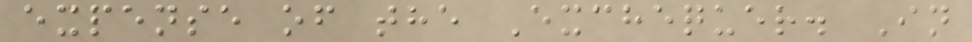expense of the Exchequer. In
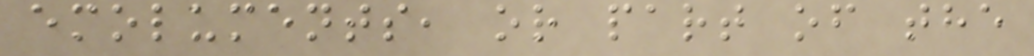emoluments, or part of the
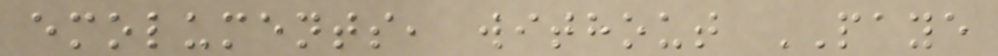emoluments, without PAYE
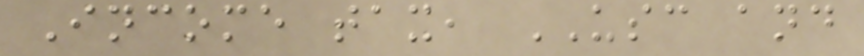Income tax, USC and
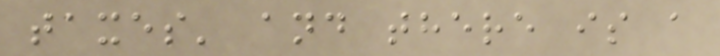taxes' and there is a
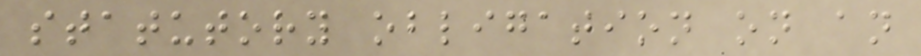statutory obligation on an
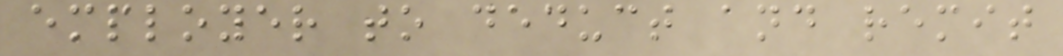employer to deduct and remit
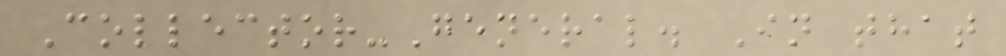Collector-General. In that
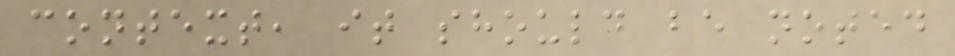context, it should be noted
